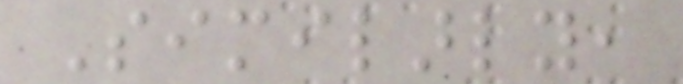Similarly,
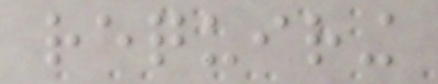requiring
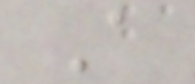A
